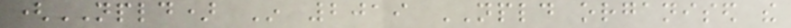(NPLD) In 2019 NPLD organised the
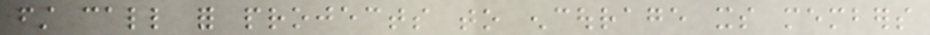first call for projects to encourage its members
